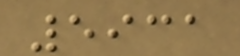5931
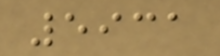5931
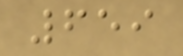659
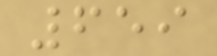659
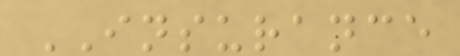INSURANCE
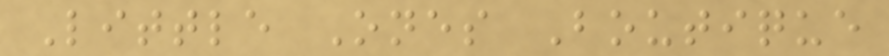Little Ones Boutique
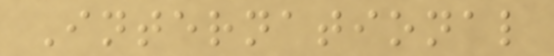International
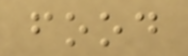food
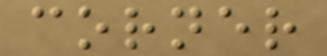corner
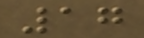17
